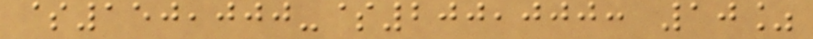$150,000-$200,000: 10%
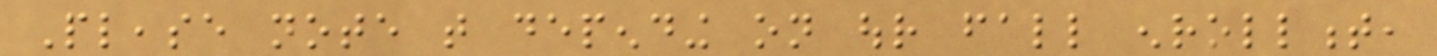Please note that depending on our fall enrollment,
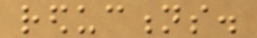reductions.
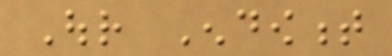Our Endowment
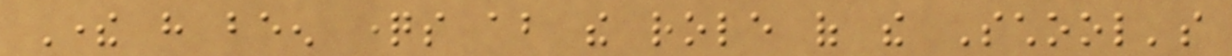There have been questions about the role of the School's
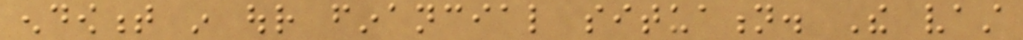endowment in our financial situation. The vast
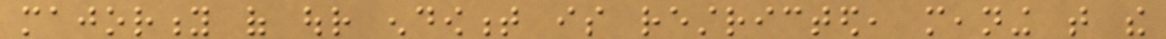majority of our endowment is restricted, meaning that the
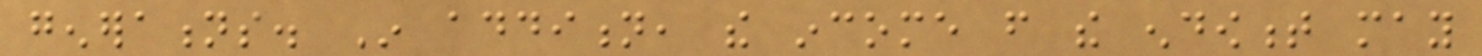generations. In addition, the income from the endowment may
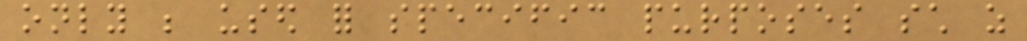only be used for specific purposes such as
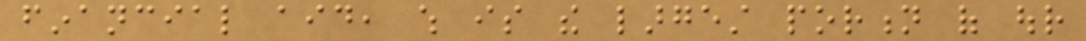financial aid, which is the largest portion of our
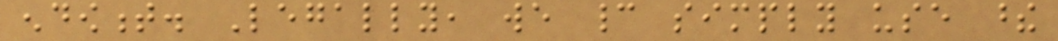endowment. Legally, we cannot simply use these
